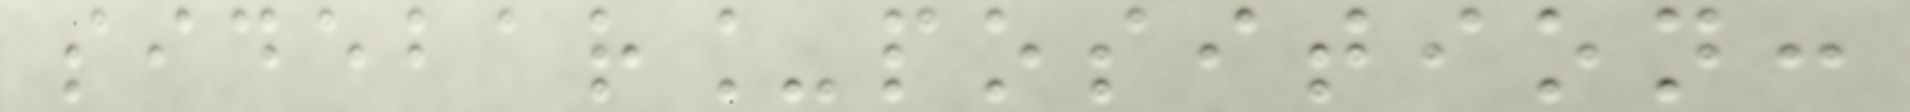sidebar_position:
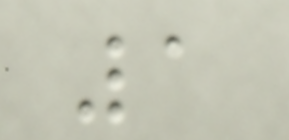1
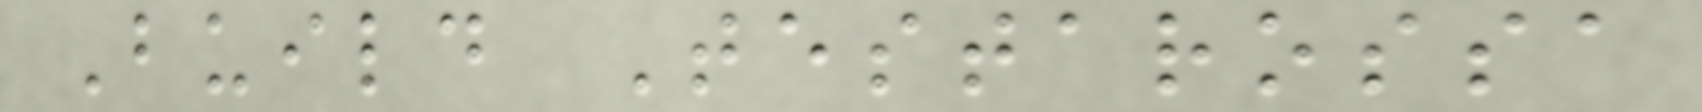Build Testarossa
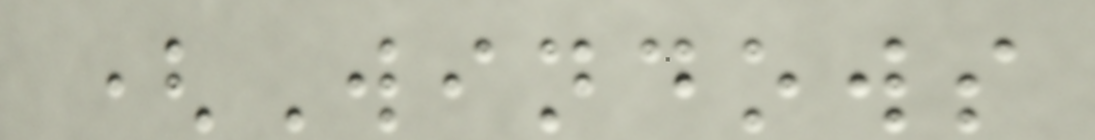(Windows
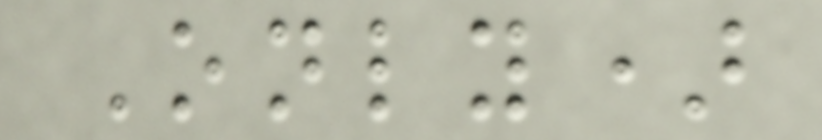Only)
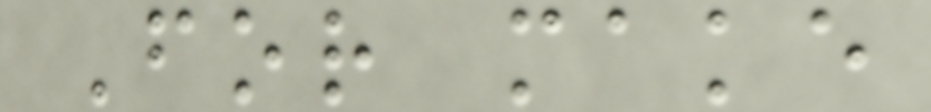For make
